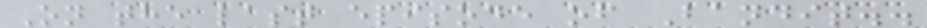On the last episode of Bandit..
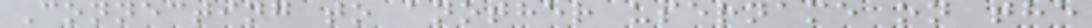Connecting to another username on the
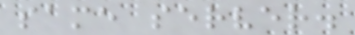same server.
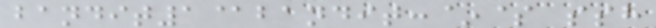bandit1@bandit:~$ ssh
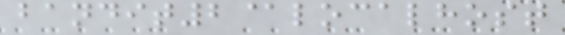bandit2@localhost
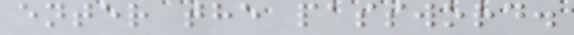enter the password.
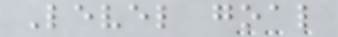Level goal
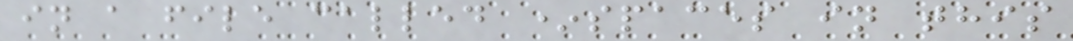in a file called *spaces in this
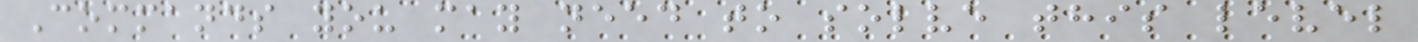Commands you may need to solve this level
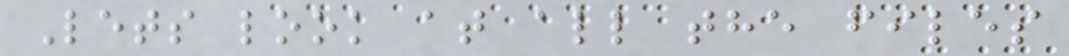Lets look at all the files
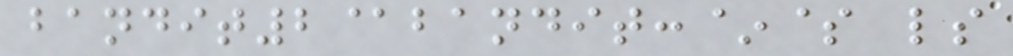bandit2@bandit:~$ ls
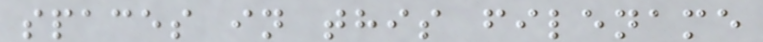spaces in this filename
